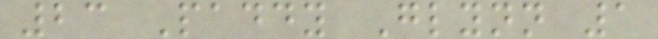23 Paddy Glynn 1
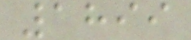1899
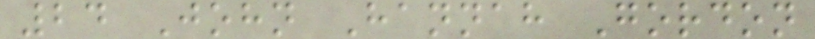24 John Hannah Gordon
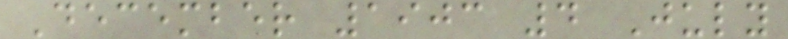December 1903 4 July
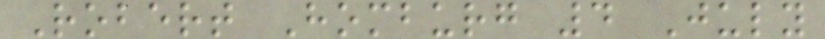Robert Homburg 4 July
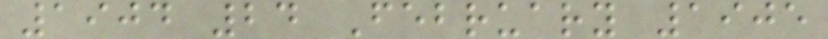1904 24 February 1905
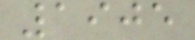1905
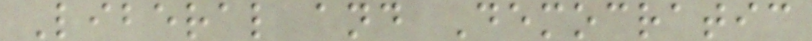Liberal and Democratic
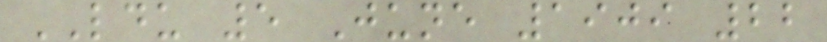LDU 5 June 1909 22
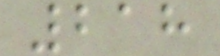218
